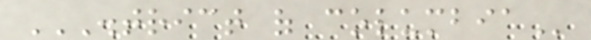DISTRICT OF COLUMBIA
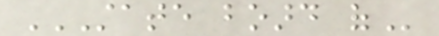STATE BOARD OF
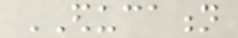EDUCATION
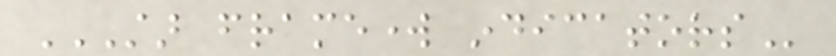STAR FRAMEWORK INDICATORS
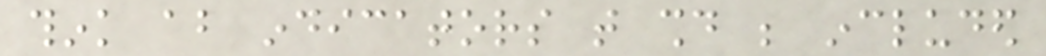think about indicators that should be included
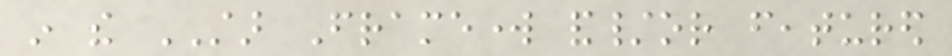in the STAR Framework and/or featured
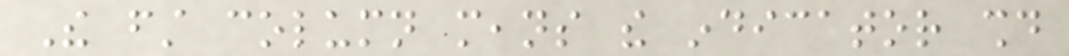The first column means the indicator should
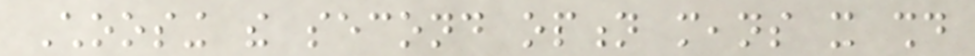Choosing the second option means it should
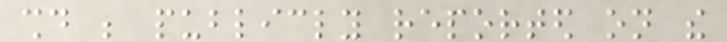should be publicly reported on the
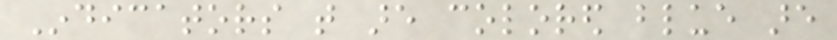Indicators that are colored blue are
